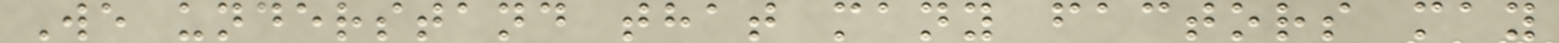We understand that many factors may
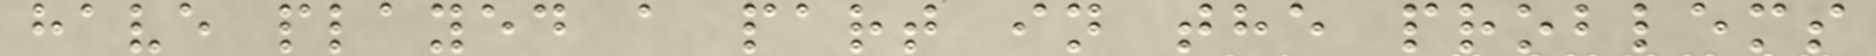have played a part in the problems
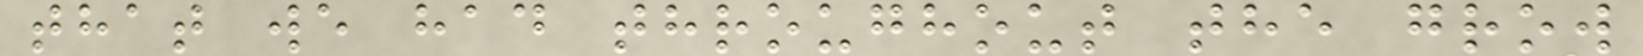that we had throughout the grow
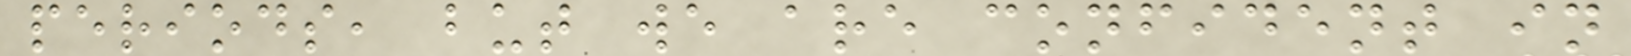periods, but we are confident in
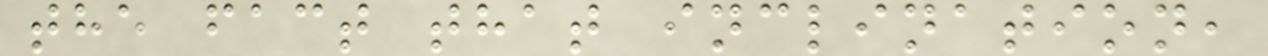the fact that inclination,
